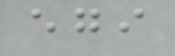egi
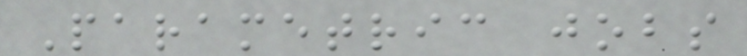Parametric jobs
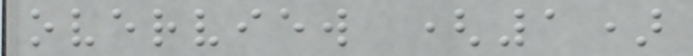overview (1)
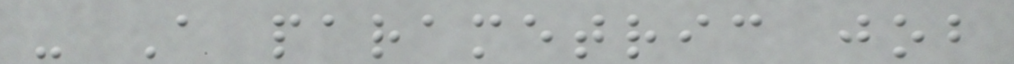- A parametric job
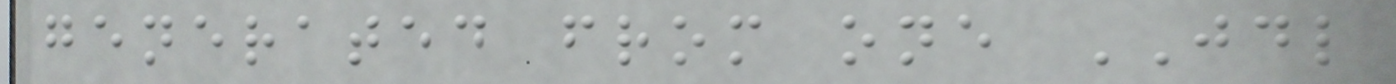generated from one JDL
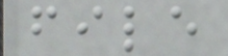file
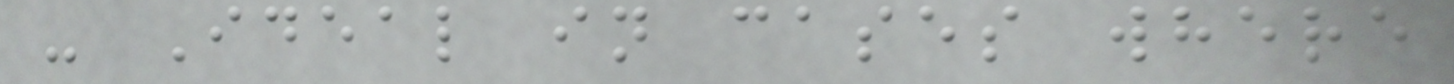- Ideal in cases where
